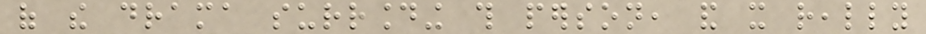of the drama surrounding this person, and it really
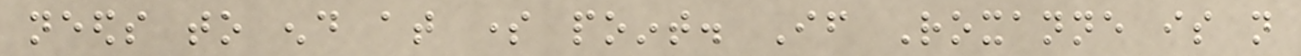needs to end at some point. If Roxanne is not
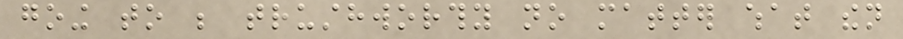going to be trusthworthy no matter what then
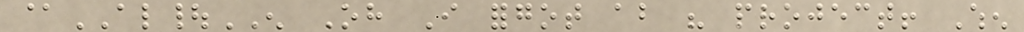@AL|EN Oh I forgot about his project! When
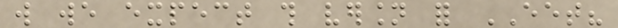will we expect this version for EET?
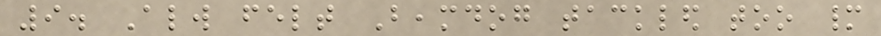9. Always felt Beamdog tackled too many
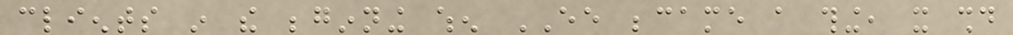clients in the beginning when EE became a thing, it should
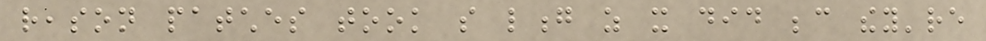reason patches took so long as it did because they're
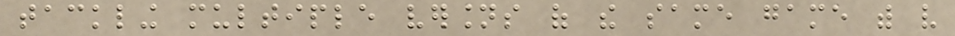tackling multiple versions of the same game with very
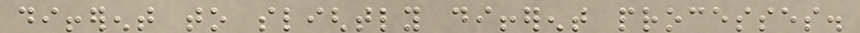different to slightly different processes.
